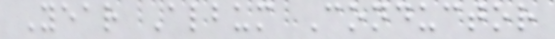Year Album Conductor
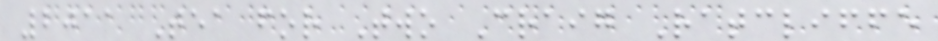2011 Tea for Two Craig Ratcliffe
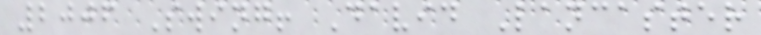2006 Swing! David Lancaster
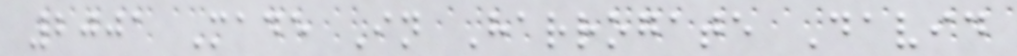2001 Made In Harrogate David
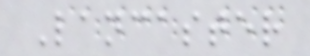Lancaster
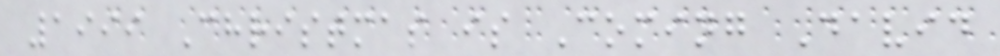1999 Christmas is Coming David
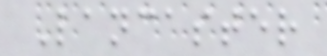Lancaster
